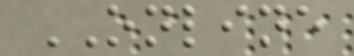ONLINE
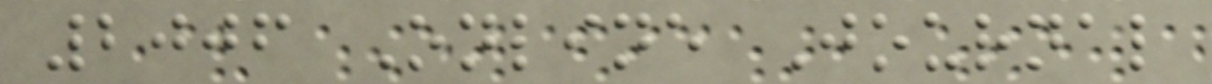2006 Online Journal
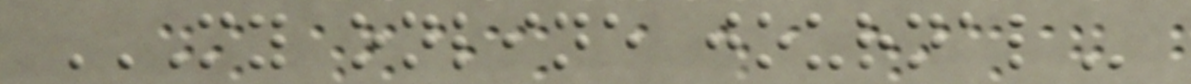MY ONLINE JOURNAL
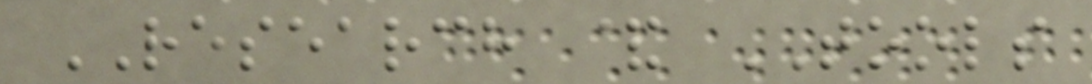RESEARCH & TOOLS
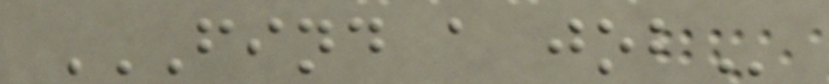FIND A JOB
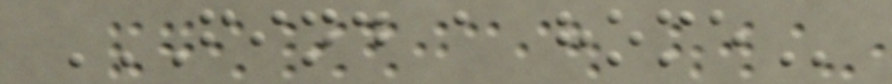FIND A HOME
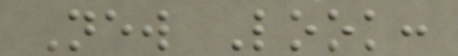New Look:
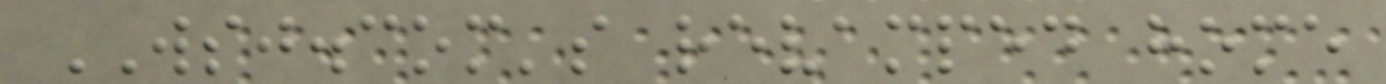WSJ.com's revamped home
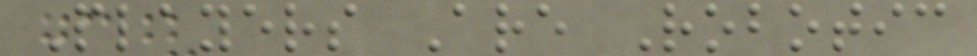Players Are Robotic
